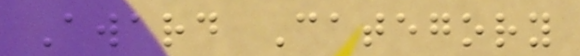Award Category
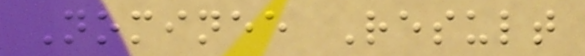Nominee Result
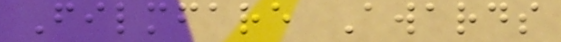Filmfare Awards
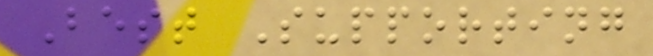Best Supporting
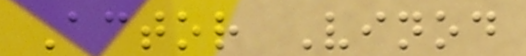Actor Vinod
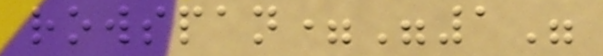rowspan="1"
